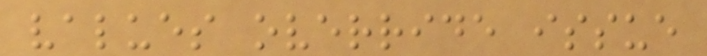values override issue
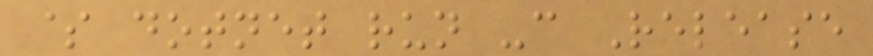$ dotnet run -c Release
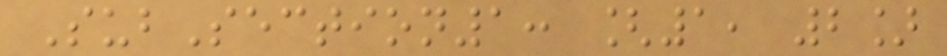SubSection1: [1, 2]
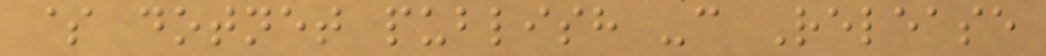$ dotnet publish -c Release
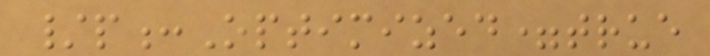/p:Optimized=true
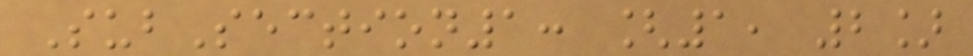SubSection1: [1, 2]
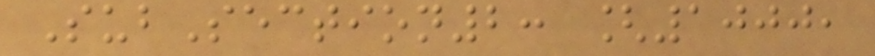SubSection2: [1000,
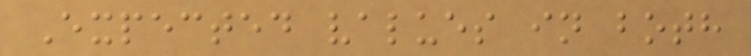Expected values in both
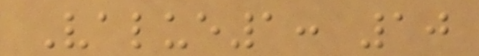Value1: 10
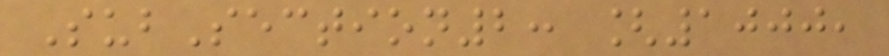SubSection2: [1000,
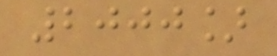2000]
